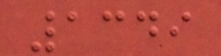1349
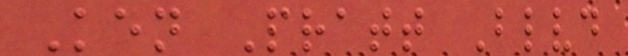Ken Pratt Blvd
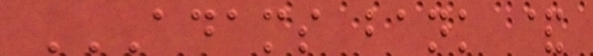ADAMS BANK &
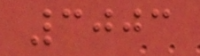3003
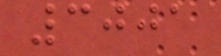3001
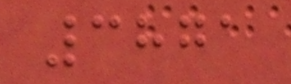3871
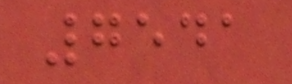7541
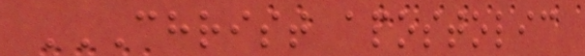CHRIST APOSTOLIC
